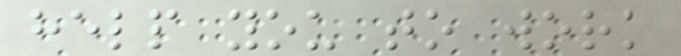help you to work
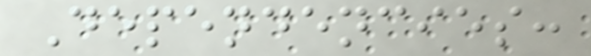Dependencies:
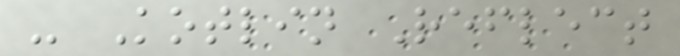- Kotlin Reflect
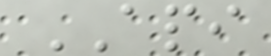API
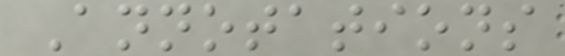Annotations
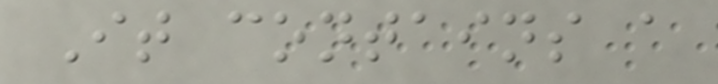It contains a
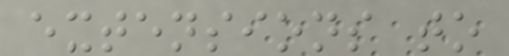extensions to
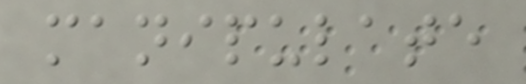manipulate
